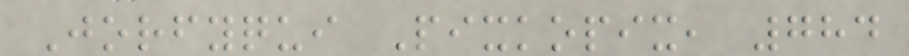Jorfyqui Pixkopix, 784
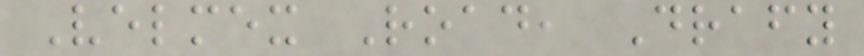Velmex Road, Drafy
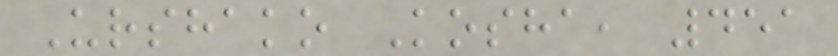Urshako Kosha, 451
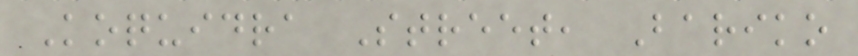Koquidra Street, Bariko
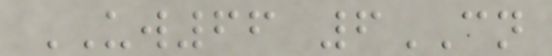UW66 6CN
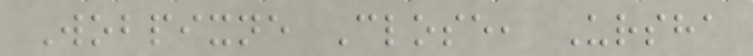Wobpixne Close, Ursha
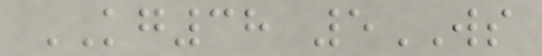KG38 5WS
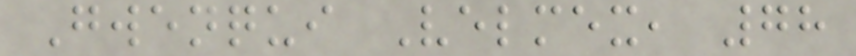Gwenqui Velmex, 78
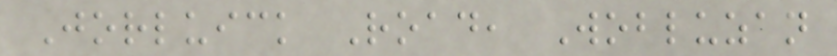Jorluick Road, Wobluzan
